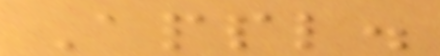Appl.
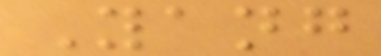Yang
